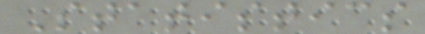Statistics
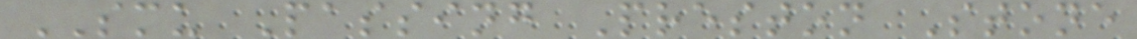SMU Passing Preston Stone
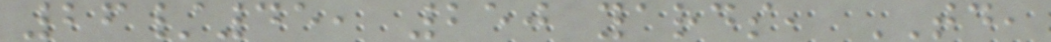26/45, 250 yards, TD,
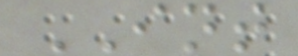INT
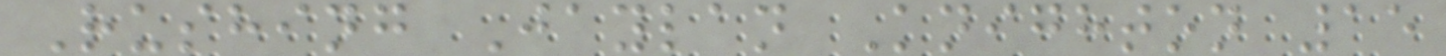Rushing Jaylan Knighton 15
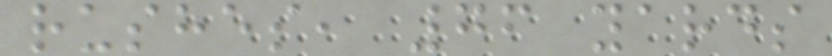rushes, 76 yards
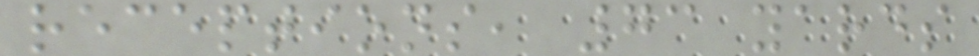receptions, 73 yards
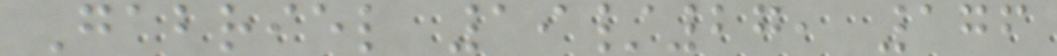Gabriel 19/27, 176
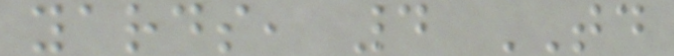yards, 4 TD
